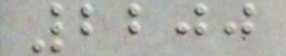2200
